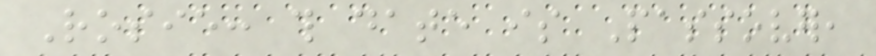Rosie: this date is Passover,
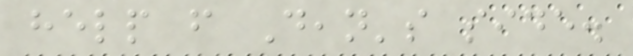help from Dean's side.
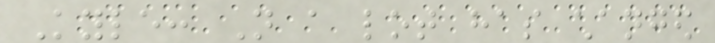Kyle: Not a lot has changed
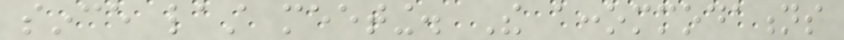since last meeting. The accommodations
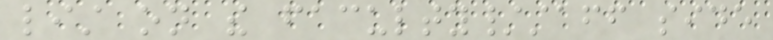list on the faculty/staff side
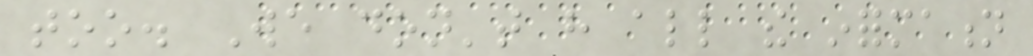too. We don't have all the information
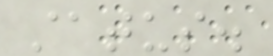status.
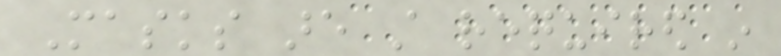Masks are still required in
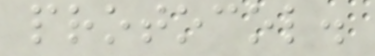protocol.
